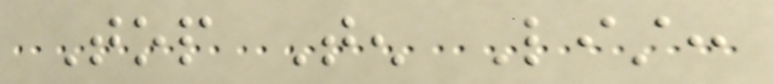Top Ten List:
